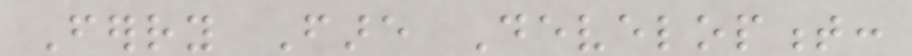Ferry Fare Development:
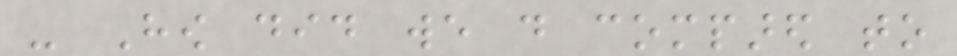- How did we do compared to
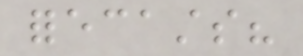forecasts?
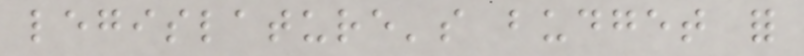legislature's budget for
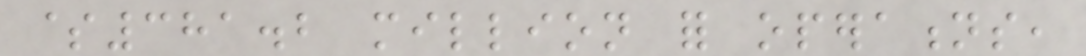$381.2 million for operations,
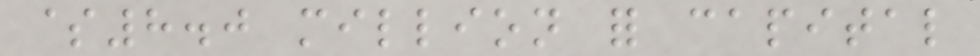$8.0 million for capital
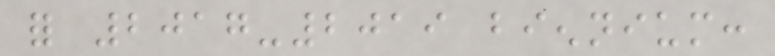for 2017-2019 biennium:
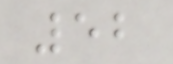52
